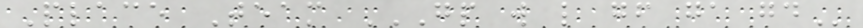Place Team GP W L GF GA GD
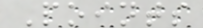Points
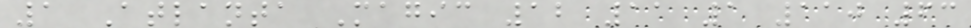1 Atlanta Magic 12 11 1 110 63
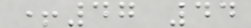+47 44
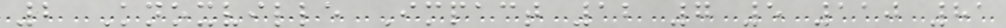2 Knoxville Impact 12 7 5 110 81
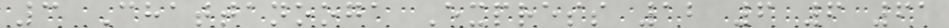3 Chattanooga Express 12 6 6 61
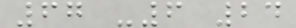67 -6 24
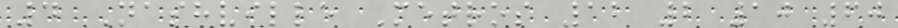4 Nashville Metros 12 2 10 60
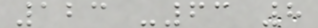123 -63 8
